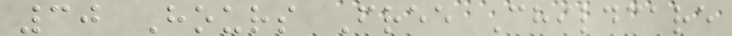30 Hours Free Childcare
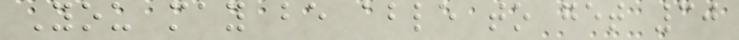You may be able to get 30
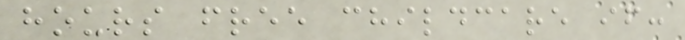hours free childcare if:
